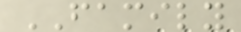FAMILY
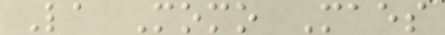La Momo Maes
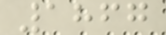1867
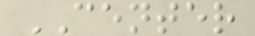CENTER
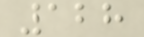128
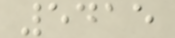5415
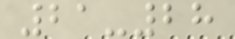21-28
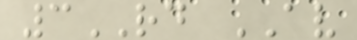3RD AV
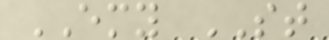EMY ST
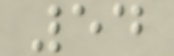54
